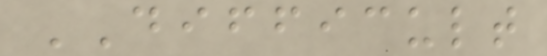DIFFICULT
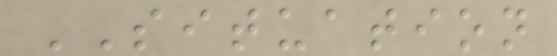SITUATION
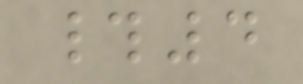#4
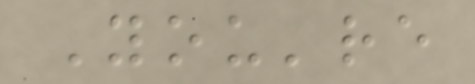You're
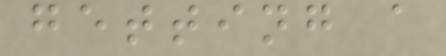getting a
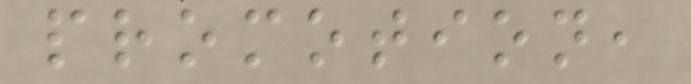promotion,
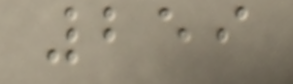259
